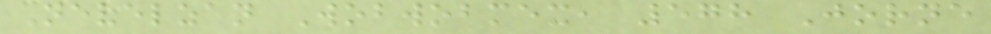Nevelzan Wobwobmex, 578 Jorne
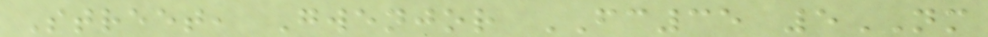Street, Gwenjor FC35 5NM
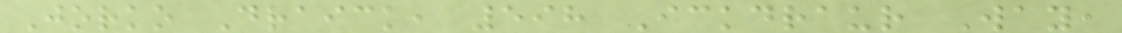Jorko Draick, 598 Ickdraur Way,
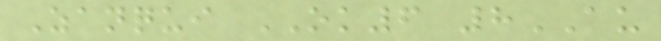Zanqui OK6 8AU
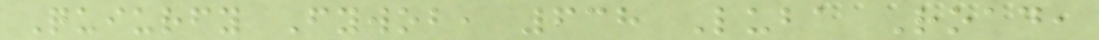Quiurfy Fywob, 638 Luba Road,
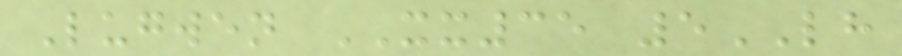Lugwen XX35 5LH
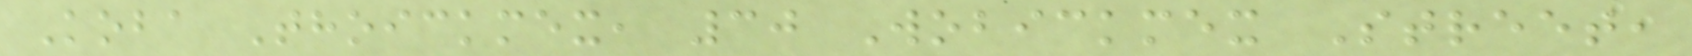Koba Thoickmex, 30 Wobickmex Street,
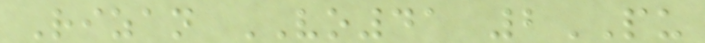Rizan VO41 2PU
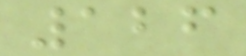126
